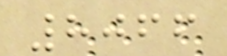8066
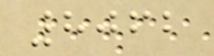8062
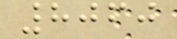8060
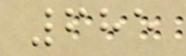685
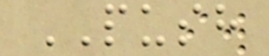PUSH
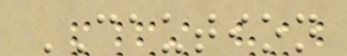CAUTION
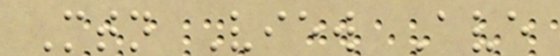Mtn View Ave
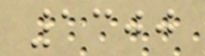1300
